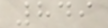849
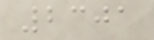2301
